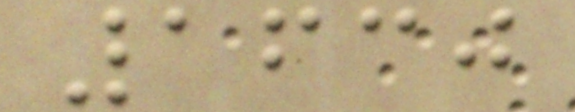1630
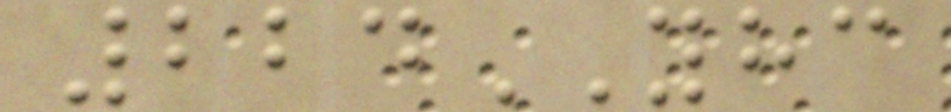224YHC
